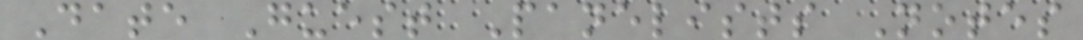Date Guest Panelists Notes
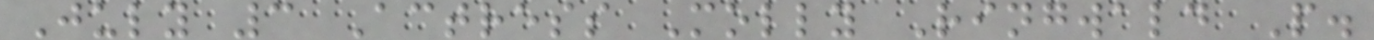July 3 Actress Molly Ringwald P.
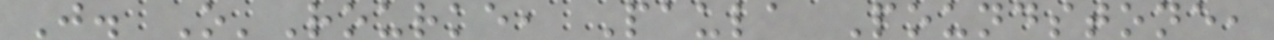J. O'Rourke, Paula Poundstone,
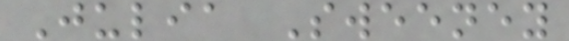Julia Sweeney
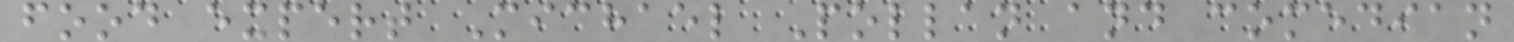food expert Michael Pollan and comedian
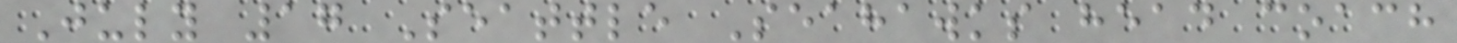July 17 Seattle Seahawks head coach
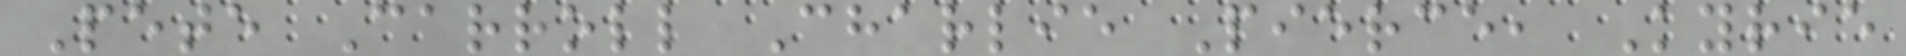Pete Carroll Charlie Pierce, Kyrie
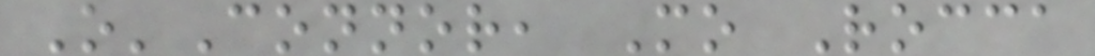O'Connor, Mo Rocca
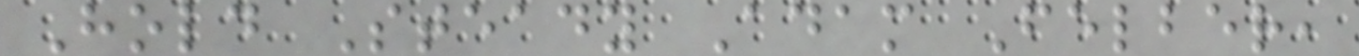Hold Steady Adam Felber,
